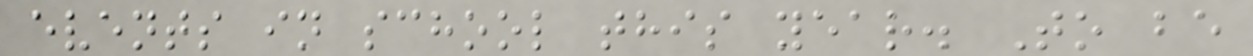events in school this year. To be
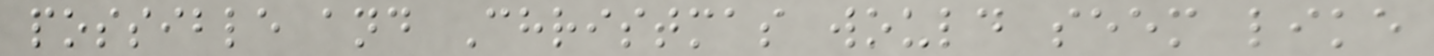possible and Christmas would seem like
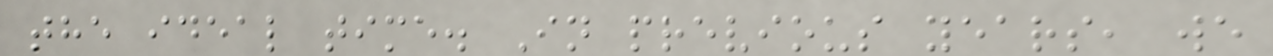the ideal time. In previous years, we
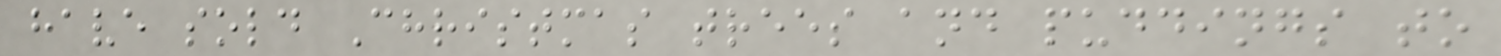have sold Christmas trees and puddings to
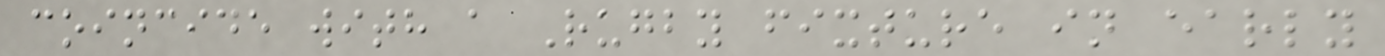coincide with a Rugby fixture in early
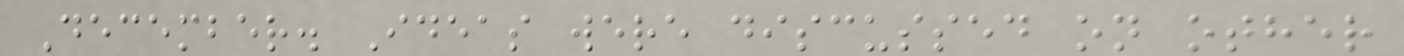December. Ideas were discussed on other
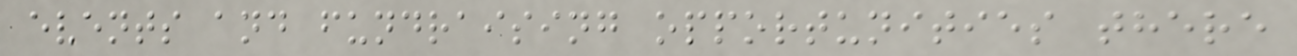events and fundraising opportunities there
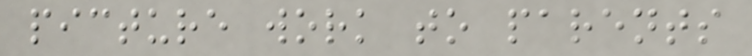picture work to parents
